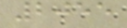2055
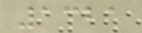1321
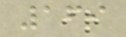169
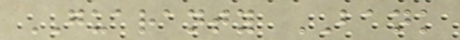GUARANTY BANK
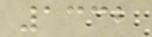1332
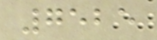7525
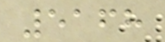5168
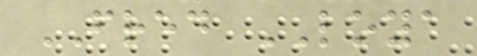FRED LOYA
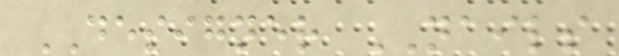DESIGNER NAILS
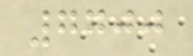7700
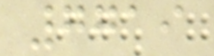7719
